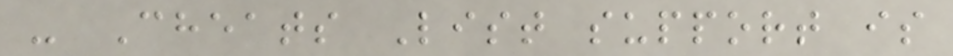- Cheats List support is
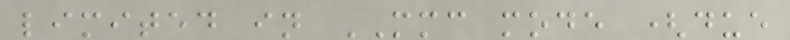limited in MMC mode (due
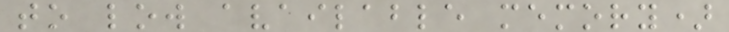to low available memory)
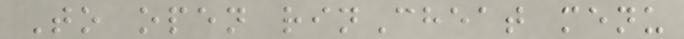To open rinCheat menu
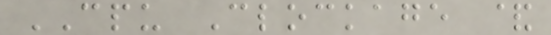CPU Clockage &
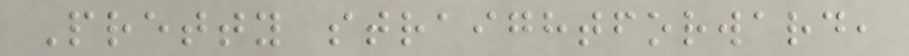Pretty straightforward,
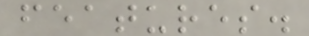features.
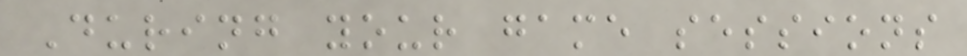During your game sessions
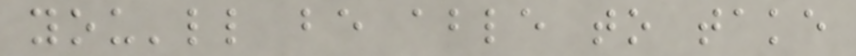you'll be able to take
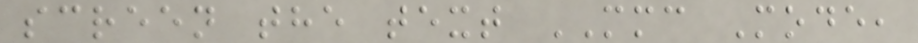screen the text MMC Mode,
